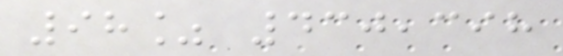98% 430,398
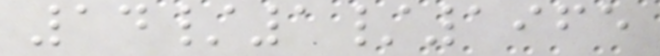14/1/1965
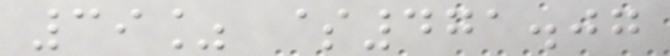39% $471.07
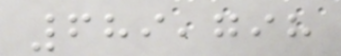689,798
